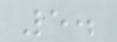5.
